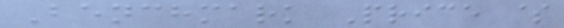Benchmark Price $
